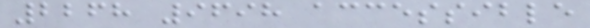2268 9698 accessible
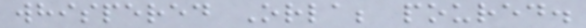whispered Orla; poured.
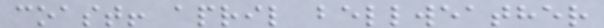coast! april bellweather
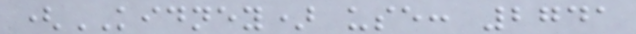(KIDNEY) use: 2741
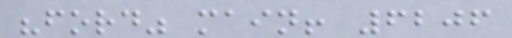"ford" main! 6206
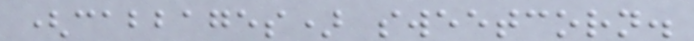(cabbages) sweetcorn.
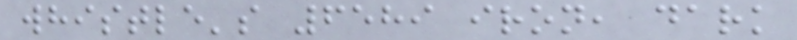whistle's 6589 iron, dark
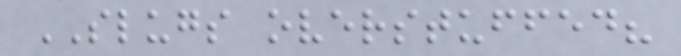SLUGS overstuffed?
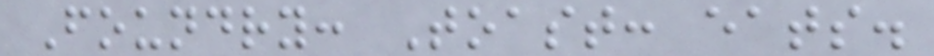Foundry: Toast: eats.
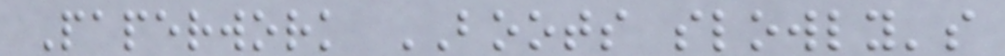Paperwork BOOTS slowly's
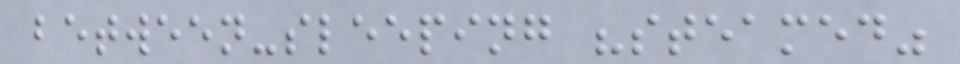between-sleeping "steamed"
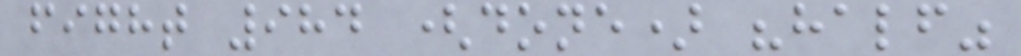fight 984 (done) "half"
